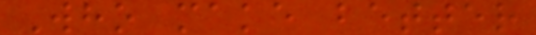Who make better
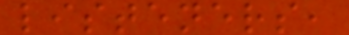listeners,
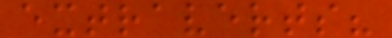extraverts?
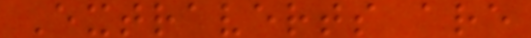Extraverts are
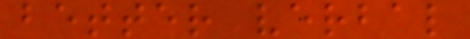better verbal
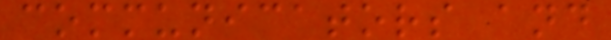communicators and
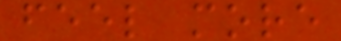feel more
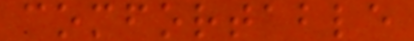comfortable
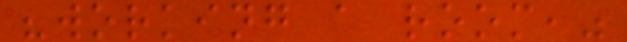"working a room,"
